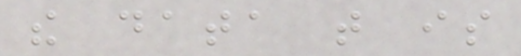the data that is
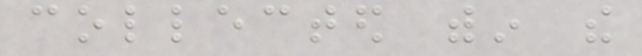collected within the
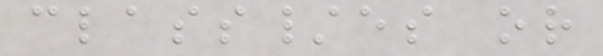class/es or
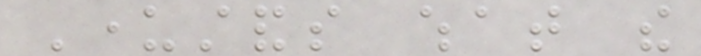Understands what the
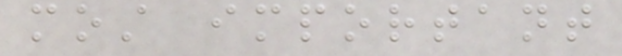most important
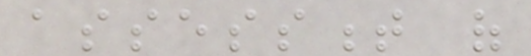assessment of
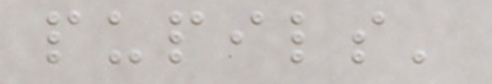pupils'
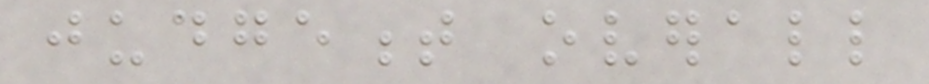judgement overall
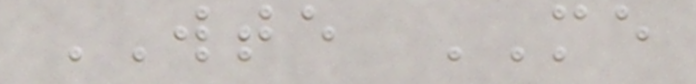WTE ME
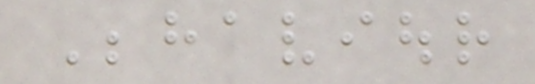Behaviour
